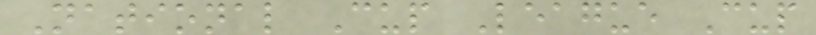National Cup League Cup
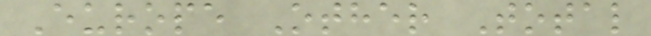Europe Other Total
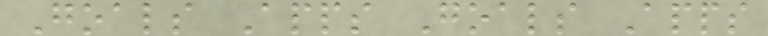Goals Apps Goals Apps
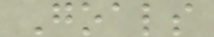Goals
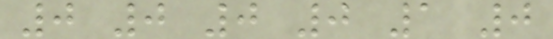0 0 0 0 1 0
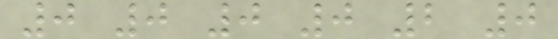0 0 0 0 2 0
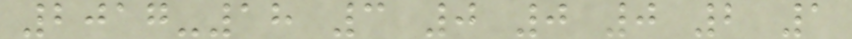2017-18 3 0 0 0 2 1
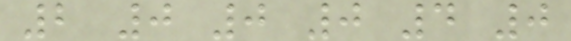2 0 0 0 4 0
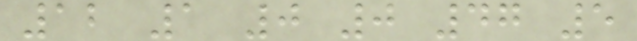12 1 0 0 47 5
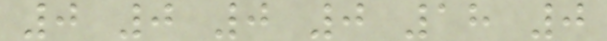0 0 0 0 18 0
